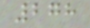278
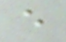e
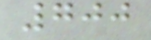700
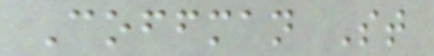Coffman St
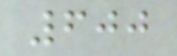600
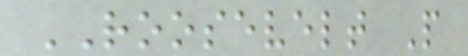ROOSEVELT P
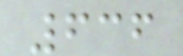636
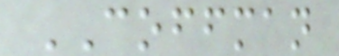COFFMAN
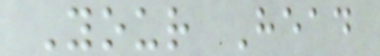Your Head
